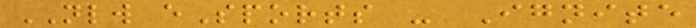NLW eSports - Ignite
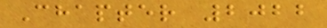Chapter 2022
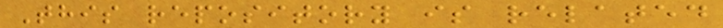This repository is related
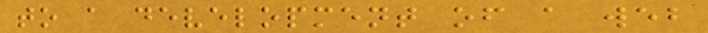to a development of a web
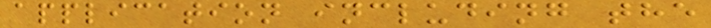application including the
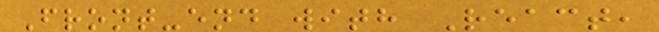Front-end with React,
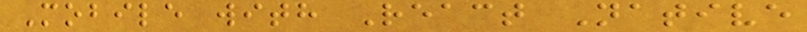Mobile with React Native
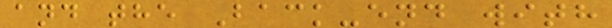and the Back-end with
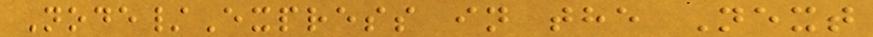Node/Express in the Next
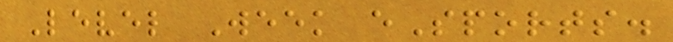Level Week eSports.
